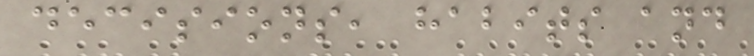decisions, habits and
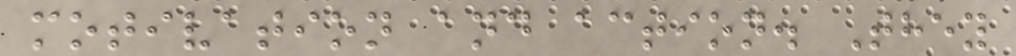motivation and action. They
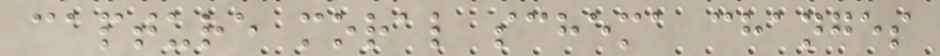capture moral schema changes
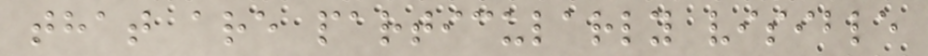that are particularly visible
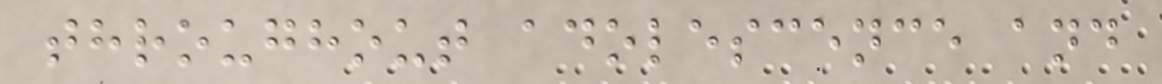throughout adolescence and
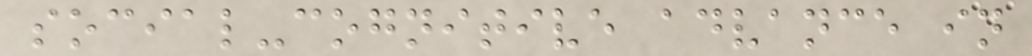social-cognitive advance in
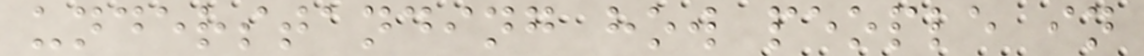understanding how people in
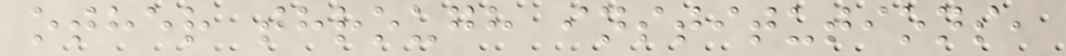other through institutions,
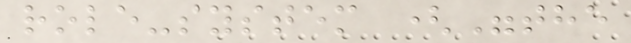role-system ("the
